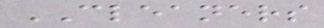CLEANERS
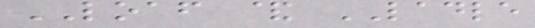LOAF & LADLE
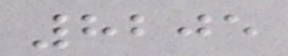8205
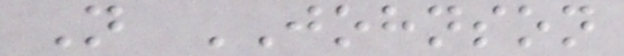N JOHNSON
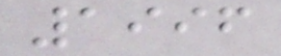1996
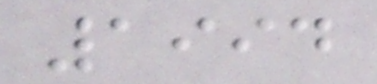1994
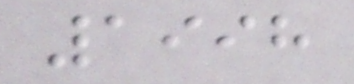1998
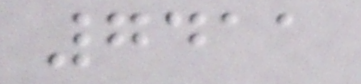7411
